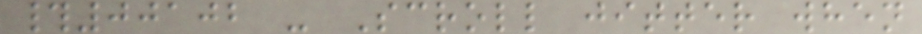#00102 - Scroll jitter when
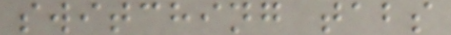switching tabs
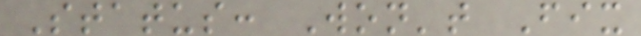Status: Won't Fix
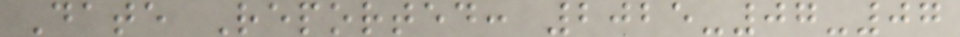Date Reported: 2025-07-07
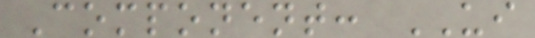Component: UI
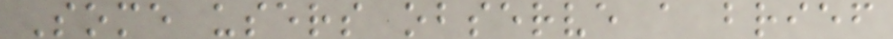Some users observe a brief
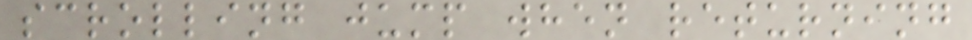scrolling jump when returning
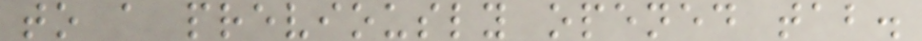to a previously opened tab.
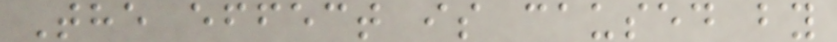The effect is caused by
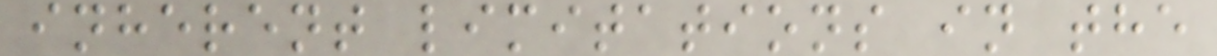inherent limitations in the
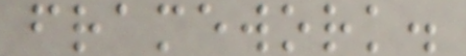framework.
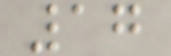17
